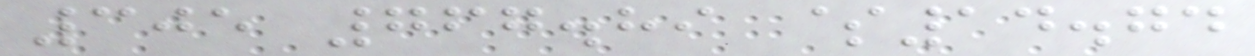305 767.89 $14.74
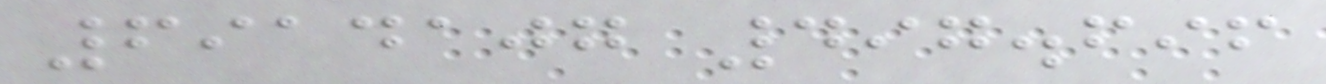6914107 497.696
